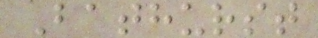Bathurst
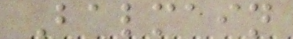Balmain
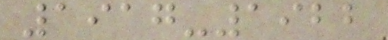1917-1922
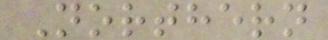Northern
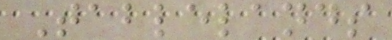Tablelands
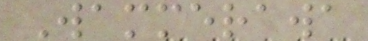Wammerawa
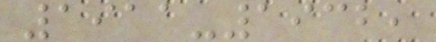1911-1932,
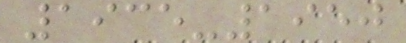1935-1950
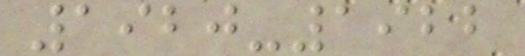1920-1922
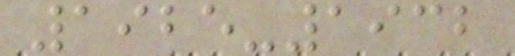1925-1932
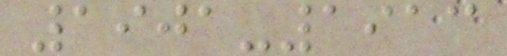1901-1913
